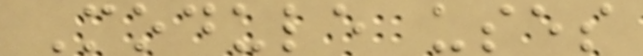Module uses
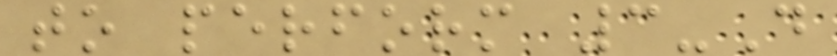to perform 3-D
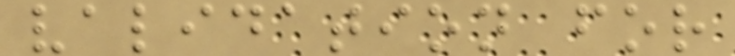validation for
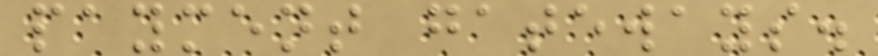payment gateways.
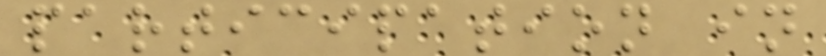participation in
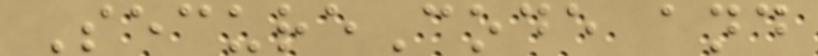SecureCode and
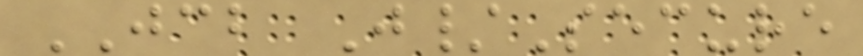JCB J/Secure
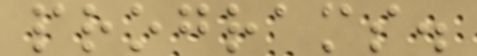programs.
